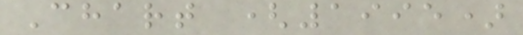Chart (1995)
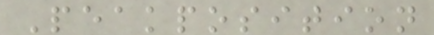Peakposition
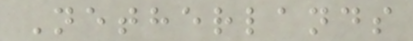Netherlands
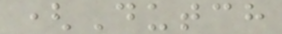(Dutch
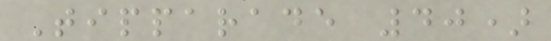Tipparade 40)
